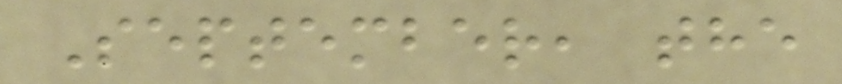September, the
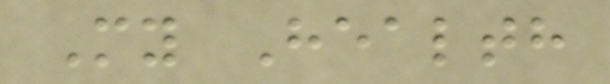My Health
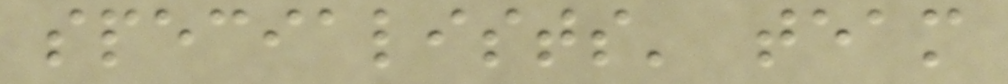specialists' team
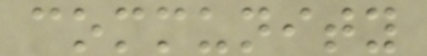community
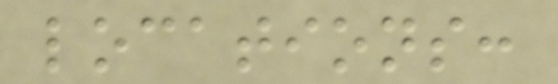locations:
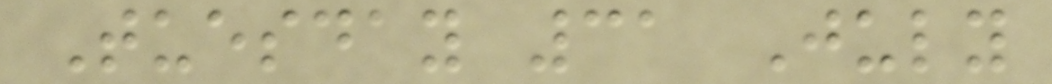Tuesday 31 July
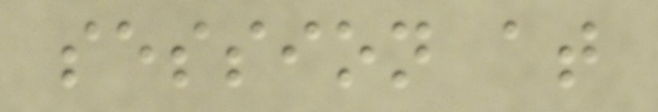session at
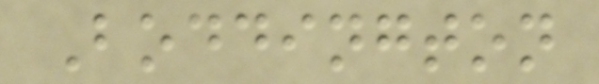Boddington
